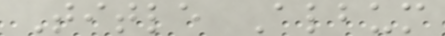Title Album
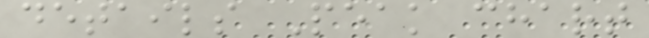details Peak chart
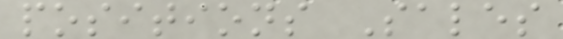positions Sales
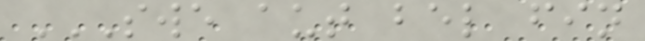SWE AUT BEL FIN
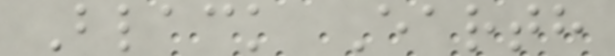Black Earth
